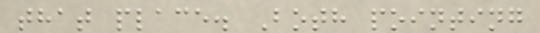that place. Both pointing
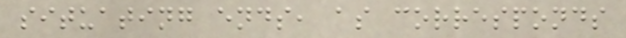situating ends, as corresponds
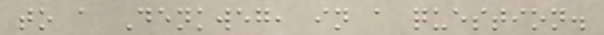to a Denkweg, in a question.
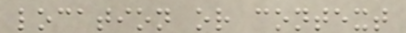location or context
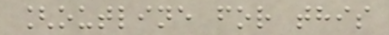[outline for this
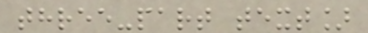three-part text]
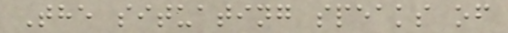The situating speaks of
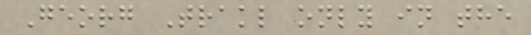Georg Trakl only in the
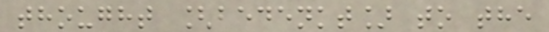thought [bedenkt] to the
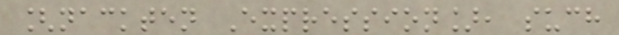[nackten Expression], such
